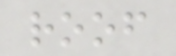roof
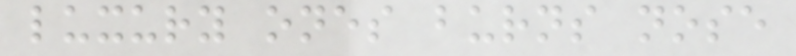luxury ones burns nose
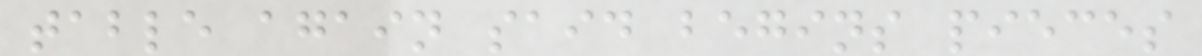table again said begins pieces
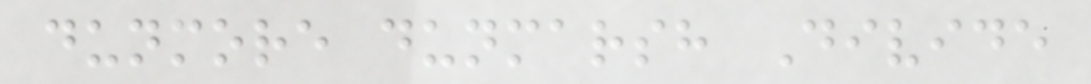dunmore dunmarsh Divide
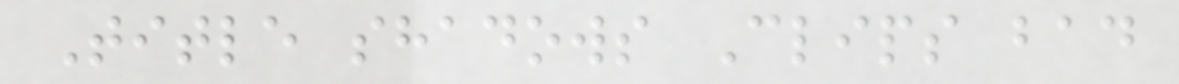Title shadows Clips bad
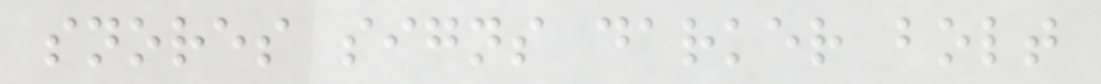snores signs darker bolt
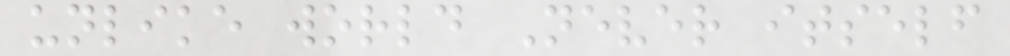unlike world Never itself
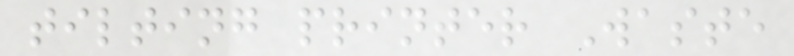tilting printer Waste
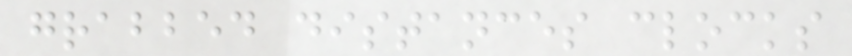grabbed distances clocks
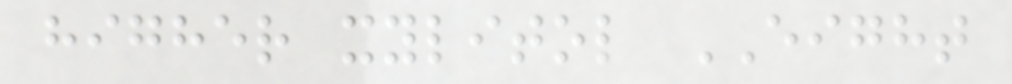higher xylitol EIGHT
